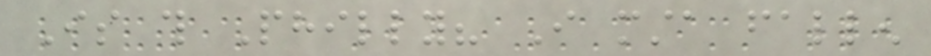Is this Philly? I musta fallen
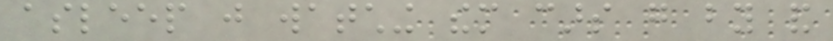asleep just watching them cars go by and
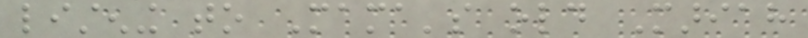listening to Mama's old Mariah
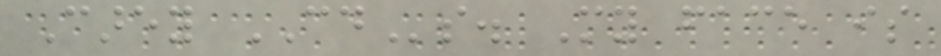Carey CDs. My face is
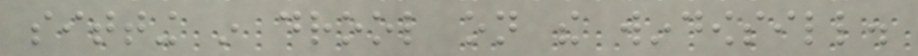sitting in drool on the windowsill.
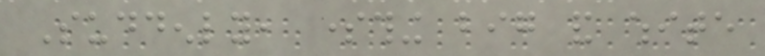Suddenly, something big and white
